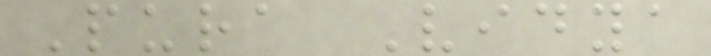Pura Vidya
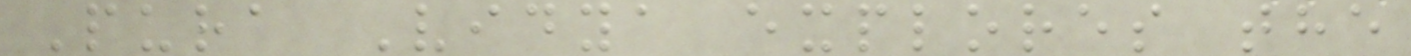Pura Vidya explores the
